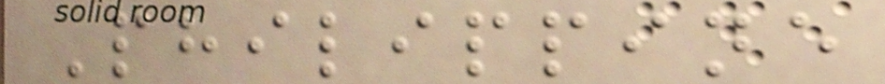Philippine
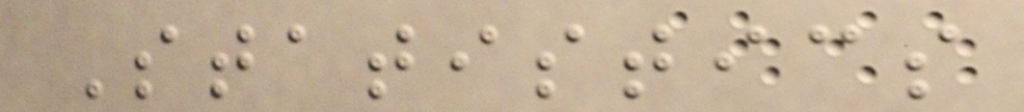Statistics
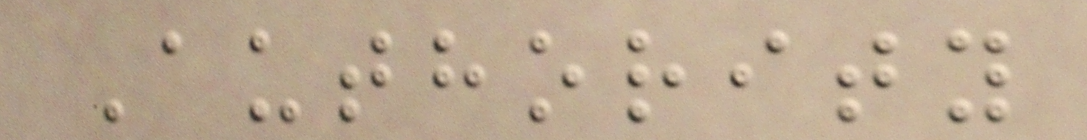Authority
